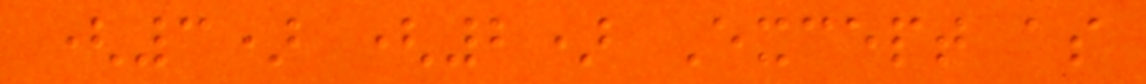(3) (2) Except as
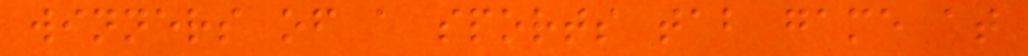winners of a sports tab game at
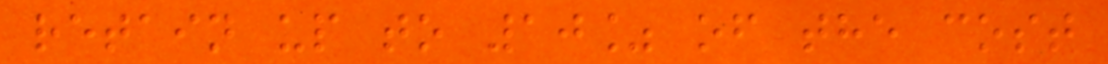retain up to 10% of the cost
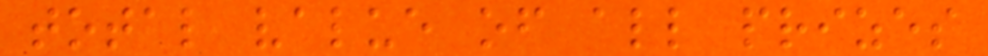total value of all prizes
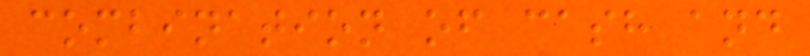combination of cash and
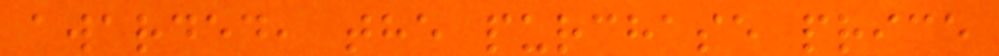awarded, the purchase price
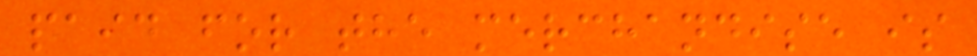paid for the merchandise is
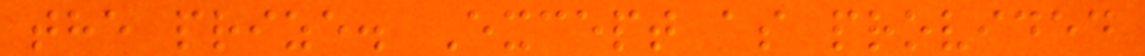the prize. Except as provided
